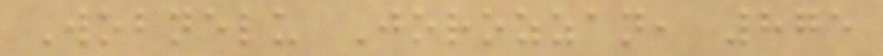Wobnelu Jorozzan, 875
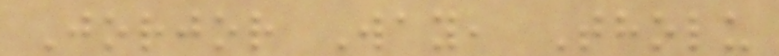Jorjor Way, Tholu
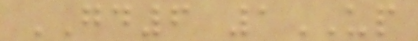GD6 1UP
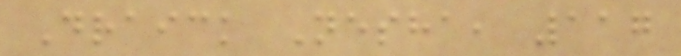Draick Nesha, 117
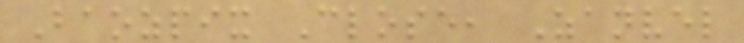Baozpix Close, Zanvel
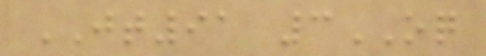JT91 3OQ
